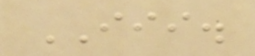III.
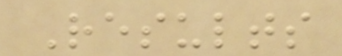Results
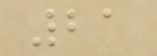21
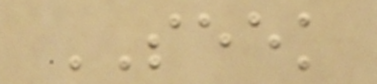SEEK
